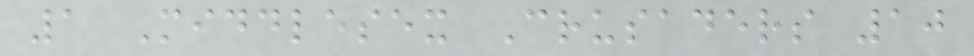1 Middlesex Crusaders 10
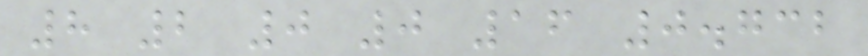8 2 0 0 16 0.732
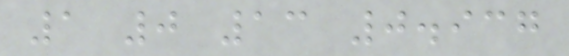1 0 13 0.937
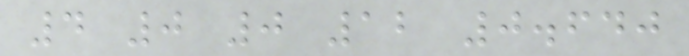4 0 0 12 0.640
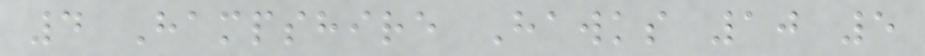4 Hampshire Hawks 10 5
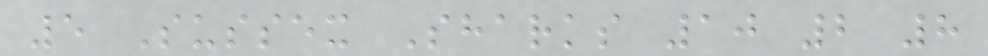5 Sussex Sharks 10 2 8
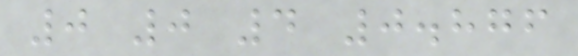0 0 4 0.876
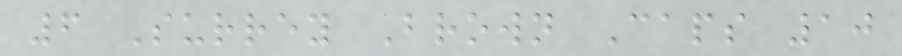6 Surrey Brown Caps 10
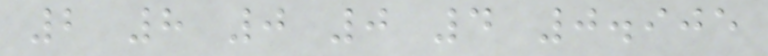2 8 0 0 4 0.905
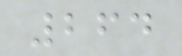264
